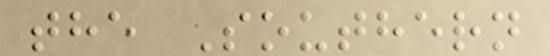the Southern
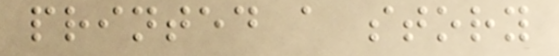printed a story
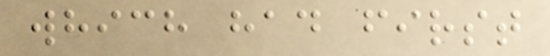which had first
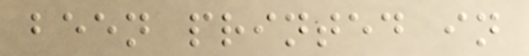been printed in
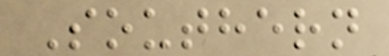Southern
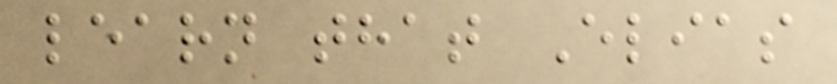learn that Elias
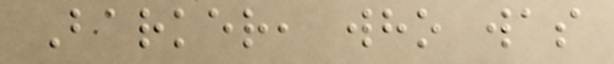Barker, who was
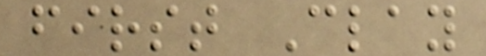first Clay
